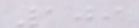109
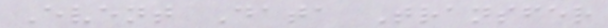Event Data Transfer
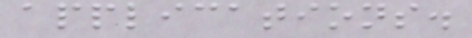applications.
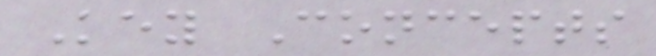Key Concepts
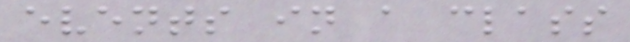events in a class
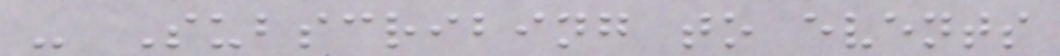- Subscribing to events
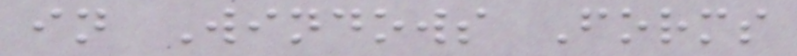in Windows Forms
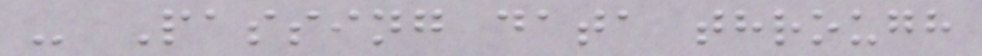- Passing data through
